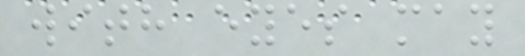with eyes may
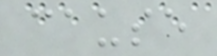cause
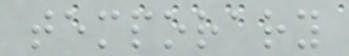temporary
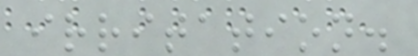irritation.
